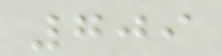709
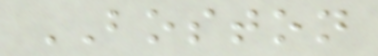BOSTON
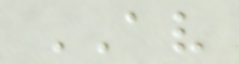AV
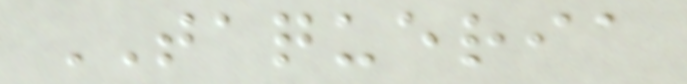TAQUERIA
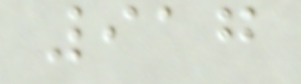917
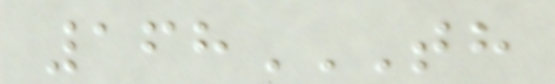168TH
